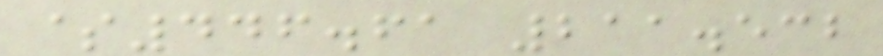$446.61 211.532
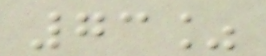73%
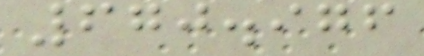670.976
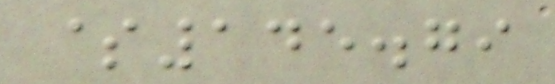$145.79
